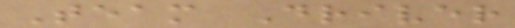Team Driver
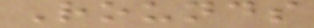Rounds
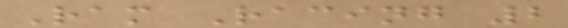Ram Racing 2
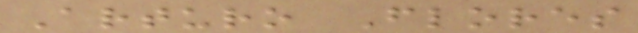Arturo Flores
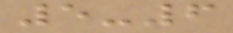5-6
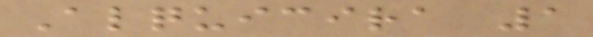Alquicira 1
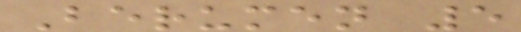Berumen 5
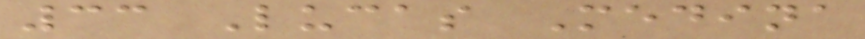33 Lucas Medina
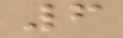6
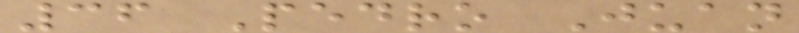36 Pedro Juan
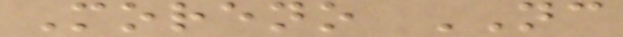Moreno NC
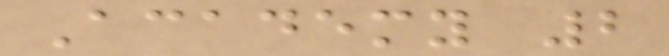Academy 2
